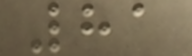81
